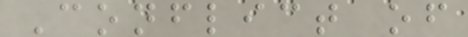Conflict of
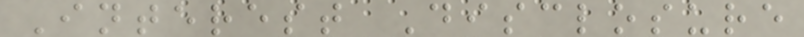Interest Disclosure
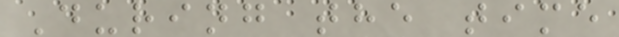During the time
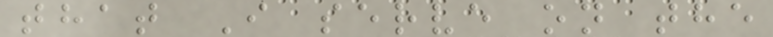that I serve on the
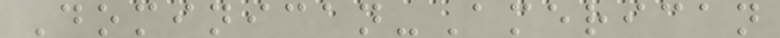Dominican-American
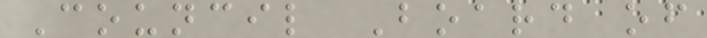Council Board of
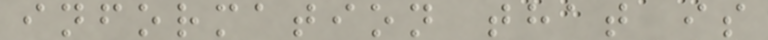information that is
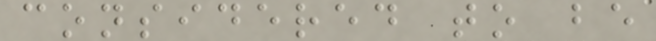considered to be
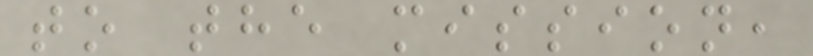to the mission,
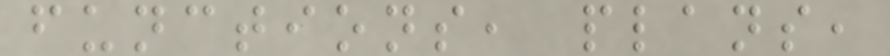functions, plans,
